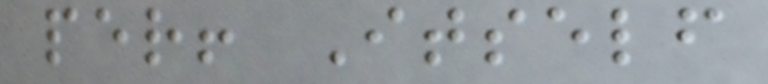per! Itself
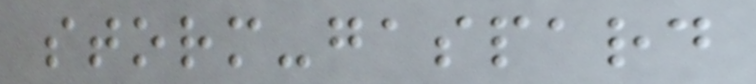storm-gaspard
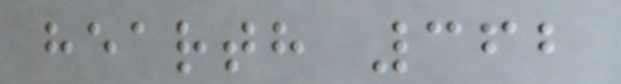hearth 362
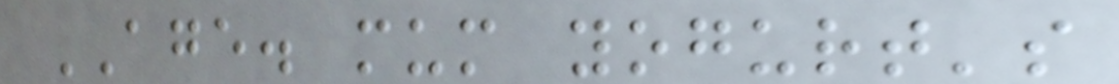AGE. mum yogurt's
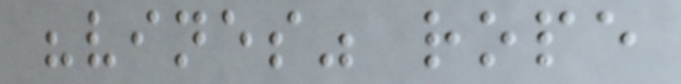"vines" rope
